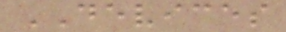DEVICES
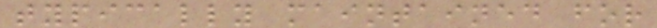typically maintained for
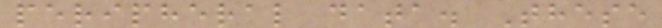peripheral data. These
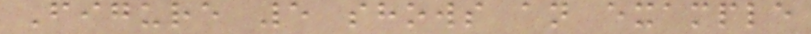Figure 5 shows an example
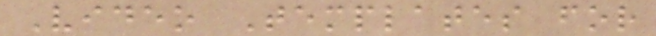Video Templates for
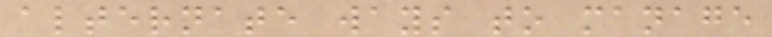alternate ways to manage
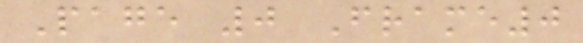Page 0 Frame0
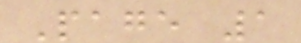Page 1
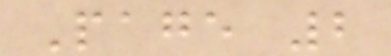Page 2
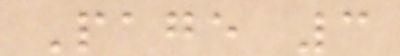Page 3
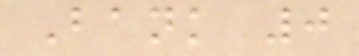Bank 0
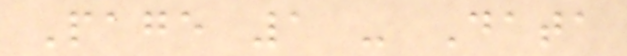Page 1 - Data
